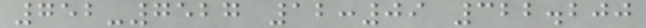752-7527 12:09 322.200
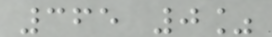365 0%
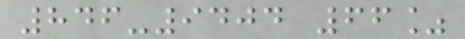846-9404 66%
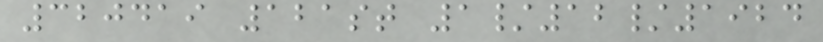320419 121st 1/12/1924
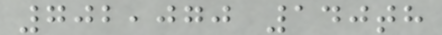702,070 140th
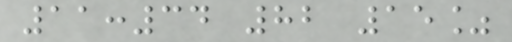11:34 82 15%
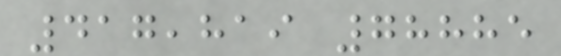417,819 78885
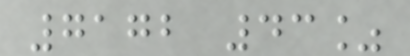7172 43%
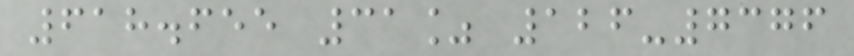618.655 31% 126-7376
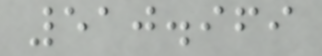510.969
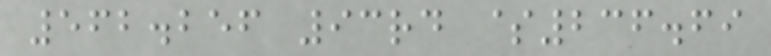562.256 93rd $236.69
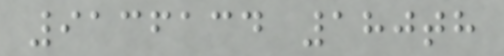9136134 180th
